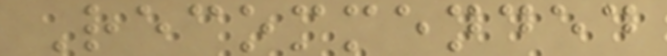Recommended
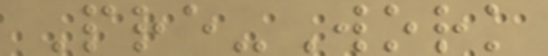Pre-Work
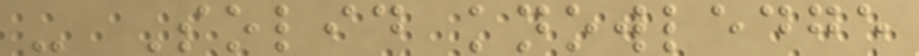- Solid knowledge
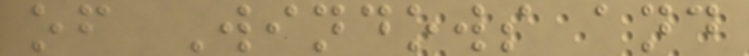of Windows and
